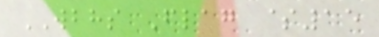WBHS Flag $15
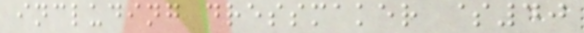including dressmaker $40
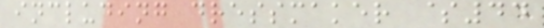including dressmaker $44
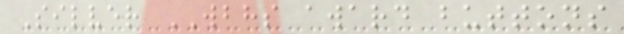Silver WBHS award buttons
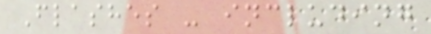Flashes - including
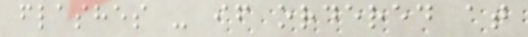flashes - if ordered at
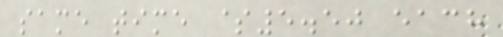same time $5.50 each
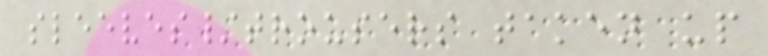sleeves/trousers taken up
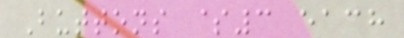Buttons $3 each
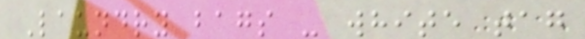Laundry bags - white tag
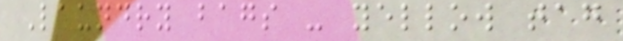Laundry bags - yellow tag
